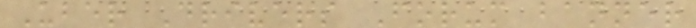Uber Drivers Forum banner
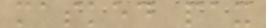masked pax
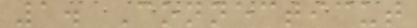1. Connecticut
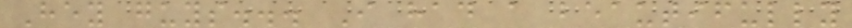Hey guys... I had a beautifully
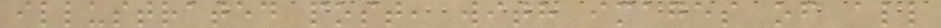illustrated post, with images of all
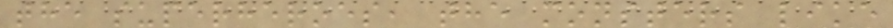the superheroes, the monsters like
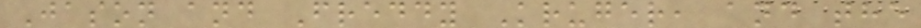Jason and Freddy Kruger, and the
